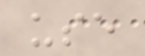use
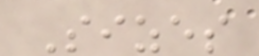Sizes
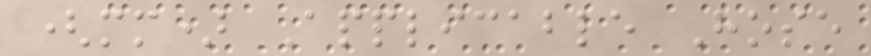(mm) Applicable Hose
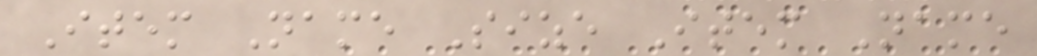Item Name Size Item Name
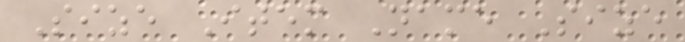Size Item Name Size
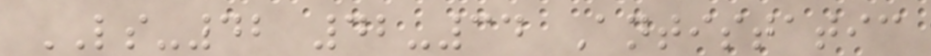LS-42 42-34 Antistatic
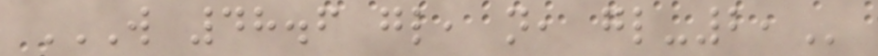W 48.6 GL, N, GL-2,
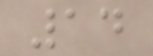14
